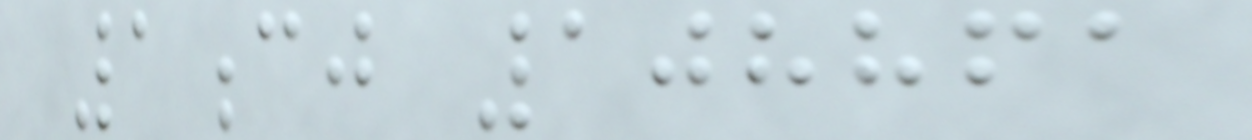1cj 108861
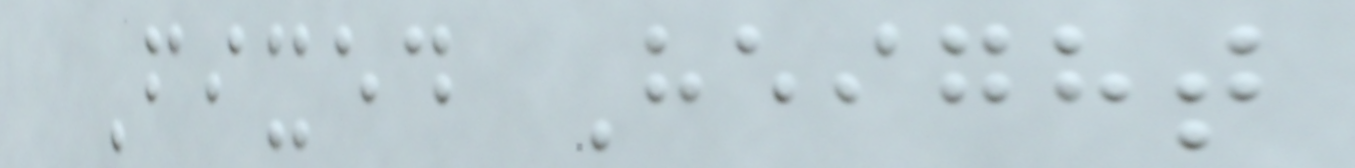Fixed Height
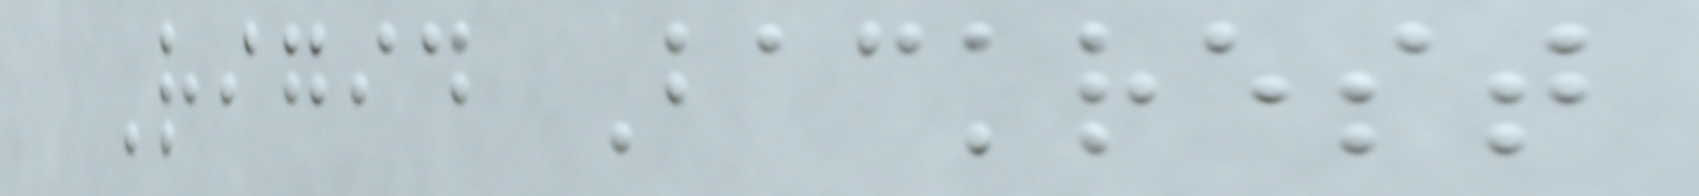Rigid Backrest
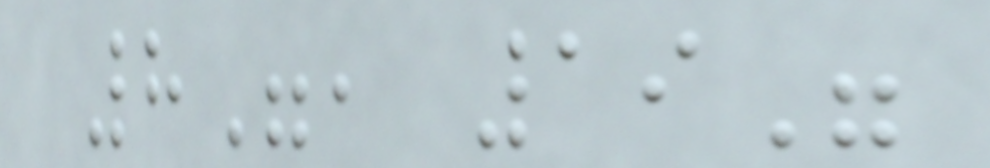8", 19"
